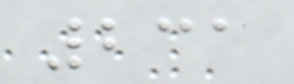231
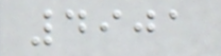4901
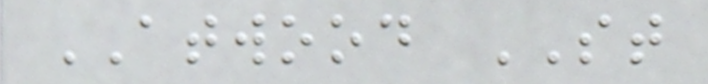ATWOOD ST
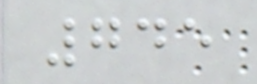745
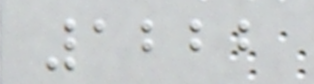1222
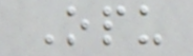Opu
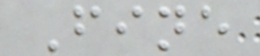Fine
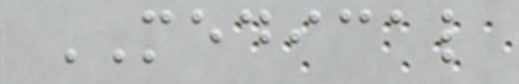MEDICAL
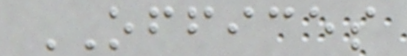OFFICES
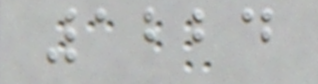1224
